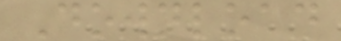Download
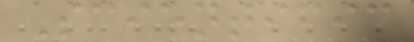Scientific
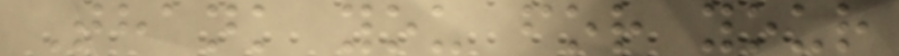Thank you for your
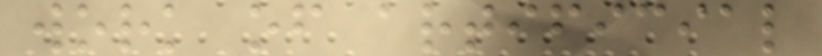work of artificial
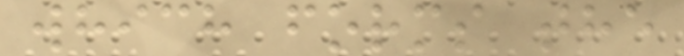which forms the
